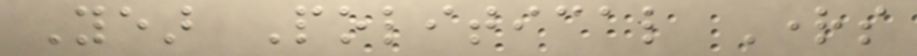Year Political Rights
